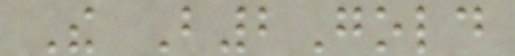The B2Gold
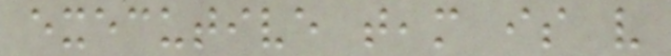executive team is very
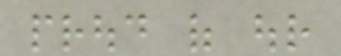proud of our
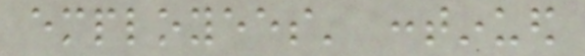employees' continued
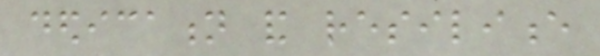dedication and resilience
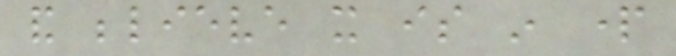and believe it is in part
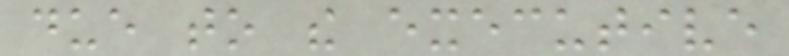due to the executive
